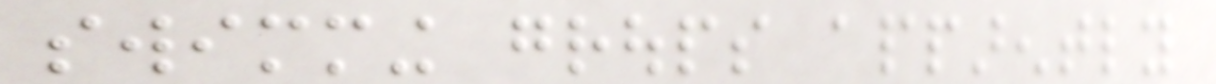swimming groups apparently
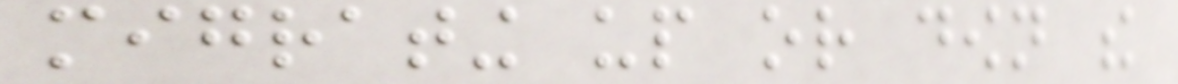migrating up or down the
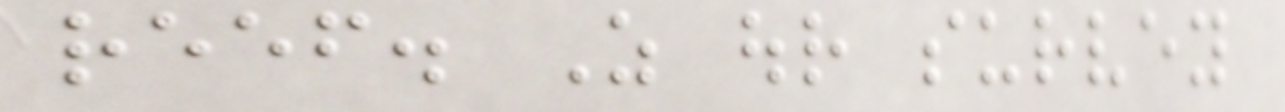reef. As our survey
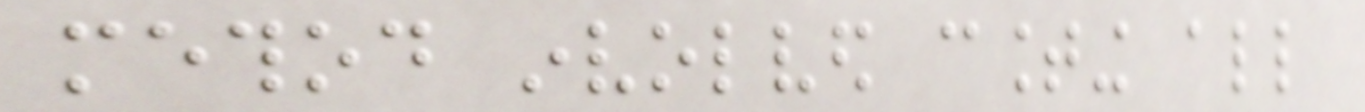method involved counting all
